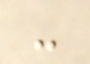-
